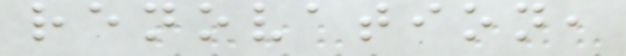renovation,
